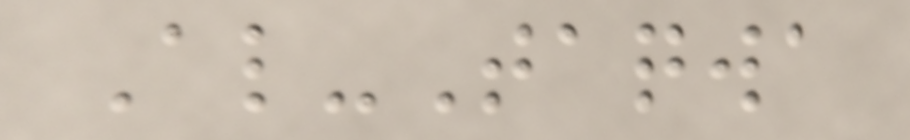Al-Taqwa
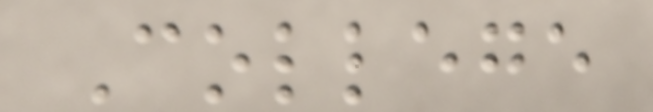College
